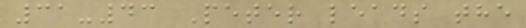31-43 Peter leads the
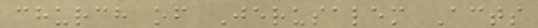church of Jerusalem Acts
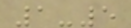1-5
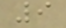9
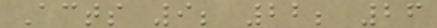Acts 9; 22; 26
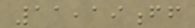11,19ff
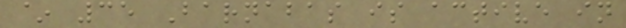~ 35 Barnabas is active in
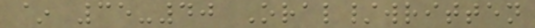~ 35-40 Oral/written
